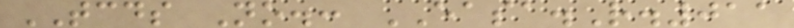TCDS No.: EASA.R.011
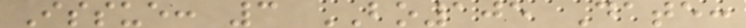Issue: 3 BO105 Date:
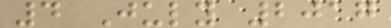4 July 2017
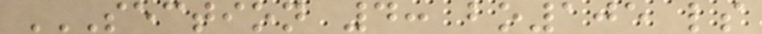SECTION 4: BO105 LS
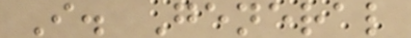I. General
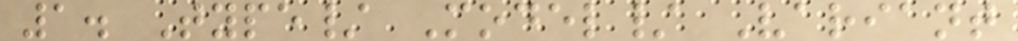1. Type/ Model/ Variant
